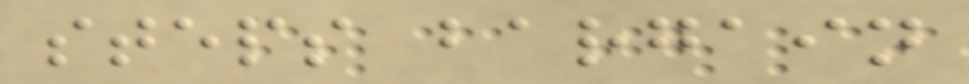steps bargain
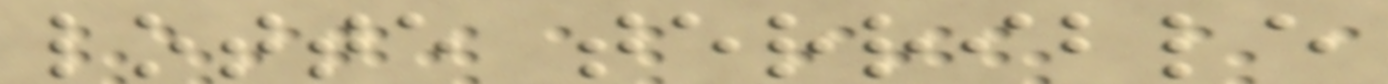lotte terrible
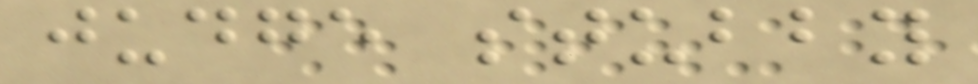judge stubby
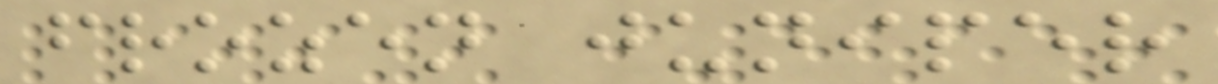frozen juniper
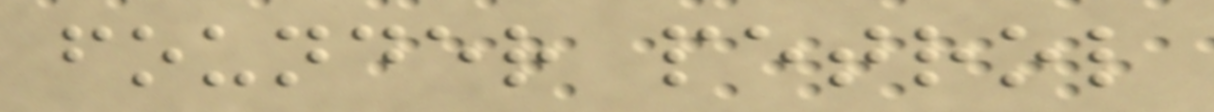founder petrol
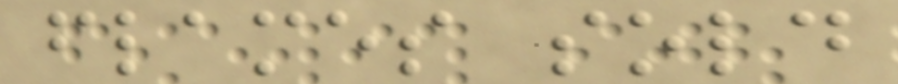flames sold
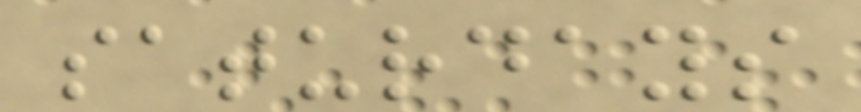saturdays
